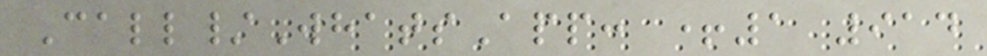Call/WhatsApp: +1 914
